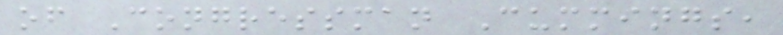of Congressman Cummings,
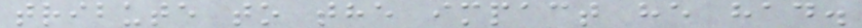tribute to the impact he had.
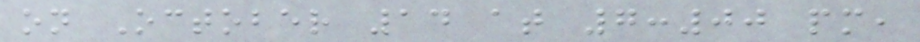on October 14 at 7:00 pm,
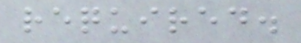required.
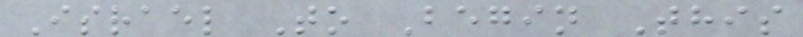Israel To Begin This
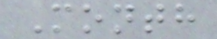Month
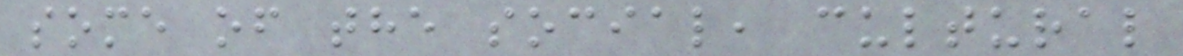some of the social, cultural
